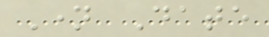Name Date
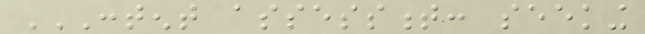CONTENT ASSESSMENT: SEEKING
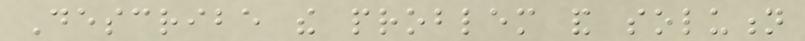Describe the problem and solution
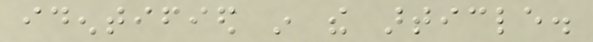identified in the article.
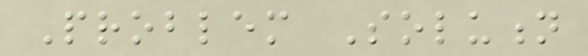Problem Solution
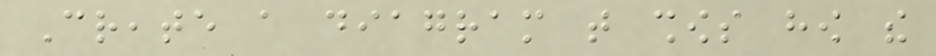Create a diagram that shows how the
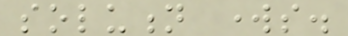solution works.
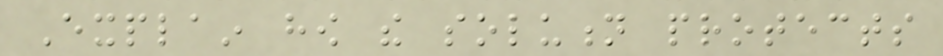Explain how the solution protects
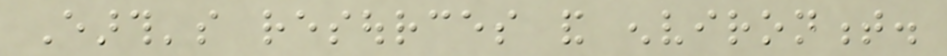Earth's resources and environment.
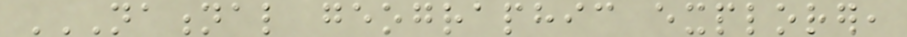NATIONAL GEOGRAPHIC EXPLORER,
